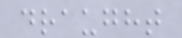draught
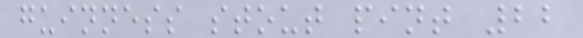guinness stout pint 22
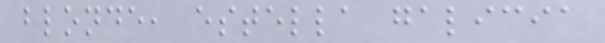blonde, estella galicia
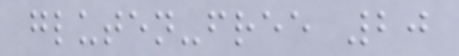gluten-free 20
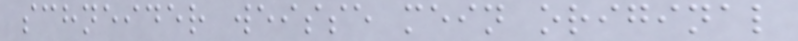schneider weisse mein original
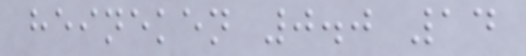heineken 0.0 14
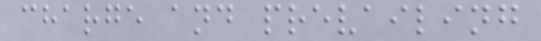charge and prevailing
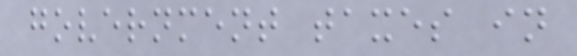government taxes in
